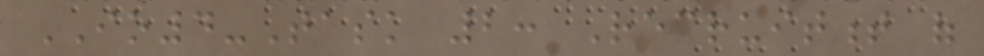IO4-Task 2: Recruitment of
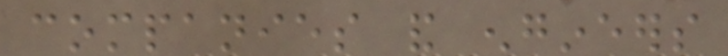companies and engineers
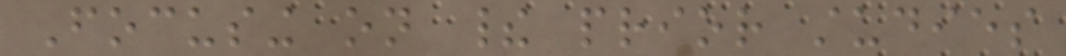Focusing on their prior studies
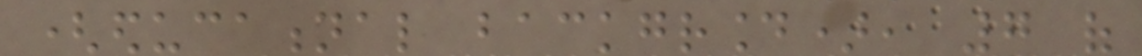(educational background), 7 of
